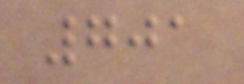701
